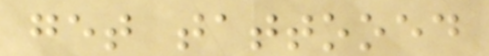get tattooed
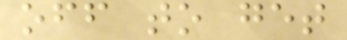off to get
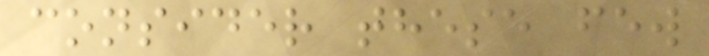consider these few
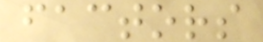factors
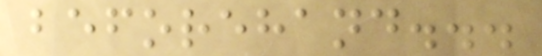beforehand...
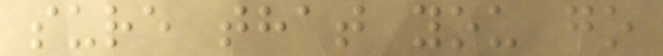sure that you go
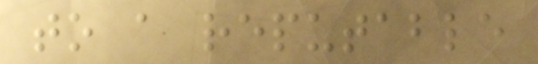to a reputable
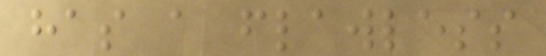has a flawless
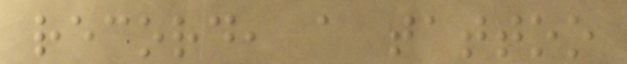record, a tattoo
